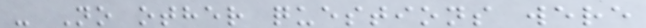- No other questions were
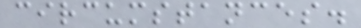circumstances.
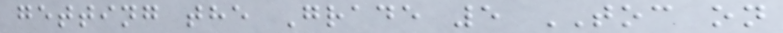getting the Grade 5 TOC on
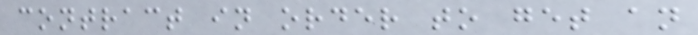contract in order to get an
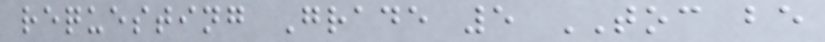requesting Grade 5 TOC be
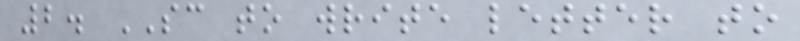2. SC to write letter to
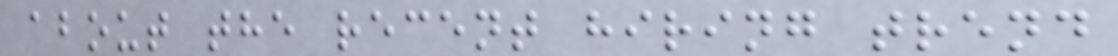about the recent hiring trend
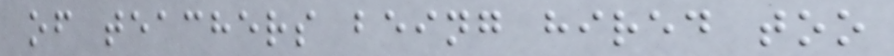of teachers being hired too
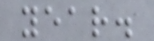year.
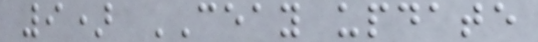9) CEAY update
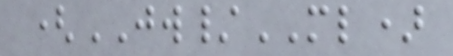(JW/ML)
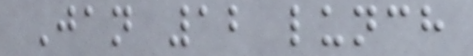Jan 12 lunch
